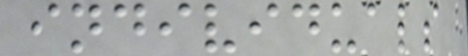individuals
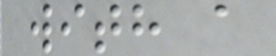with a
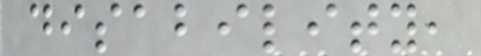disability,
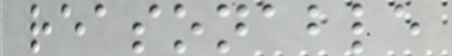reasonable
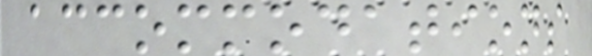accommodations
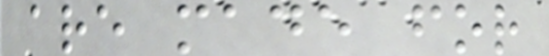are made for
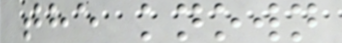the known
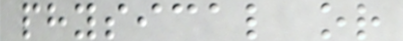physical or
